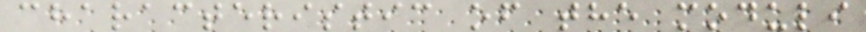characteristic of the moduli
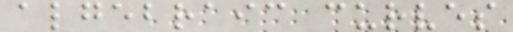algebraic curves
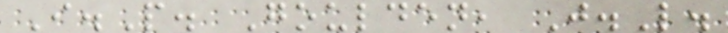I.P. Goulden, J.L.
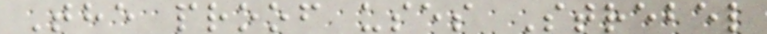The proof uses Strebel
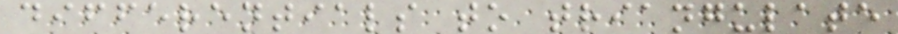differentials to triangulate
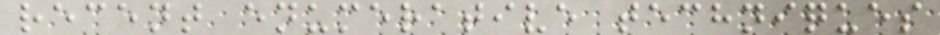recent enumerative techniques
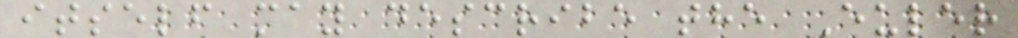itself may describe the Euler
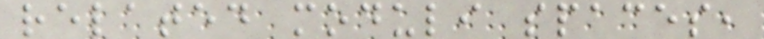related moduli spaces,
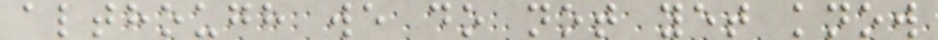although we do not yet know
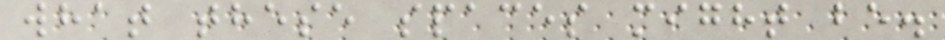what these spaces might be.
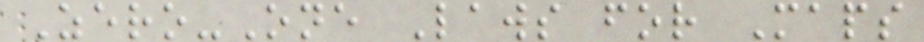Zero-One Laws for Maps
